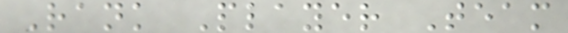Rank Player Team
